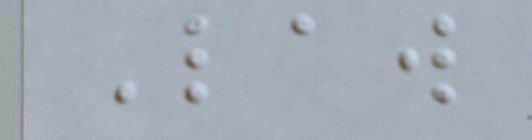Law
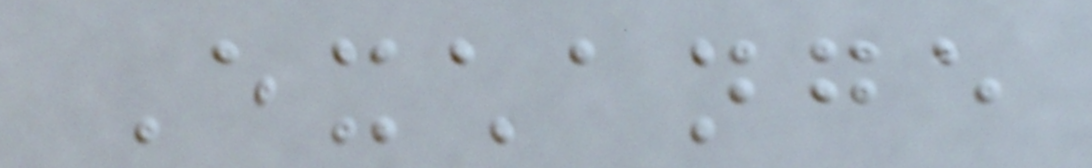Exchange
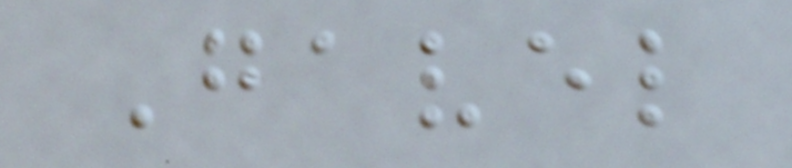Gavel
